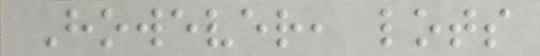However, lots
